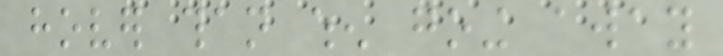hover than when going away
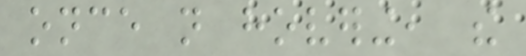once not hovering, the
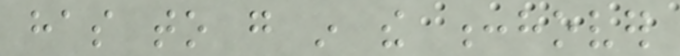has to go in the :hover
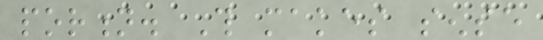portion. This makes sense
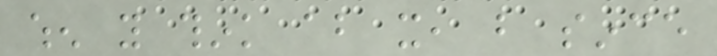when you think about it, but since
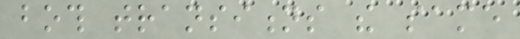both transitions the same
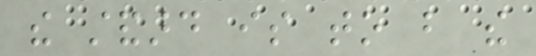the standard is to but the
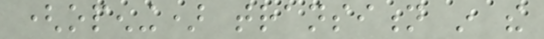(opening) transition in the
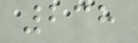238
